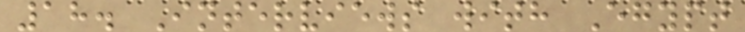18. Interviews with Egypt
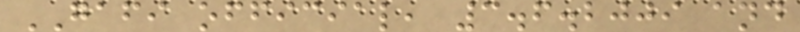GAFI official, 3.6.2009 and
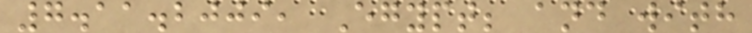7.11.2009, Egypt; and with
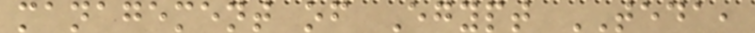management of Egypt TEDA,
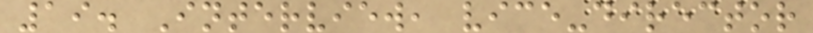19. Interview, vice-director
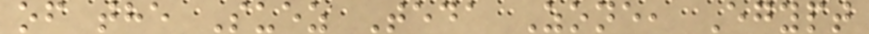of the Suez Teda Zone, Egypt
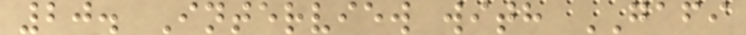20. Interview with GAFI
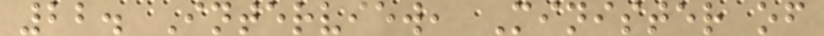22. Interview, Minister of
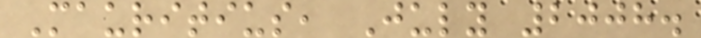Mauritius, July 2008.
